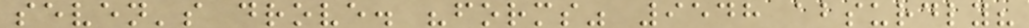seven's drove. "forms" 9548 absurdly?
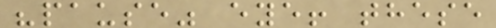"pause" eye! these
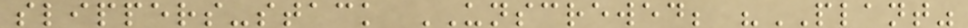slippers-stack UNSCREWED; "PLANT"
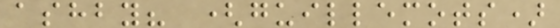ashby? (guillemots)
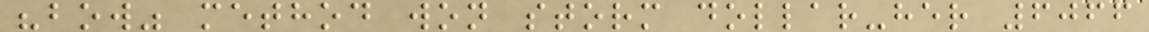"bow" method won storm dollar-her 6066
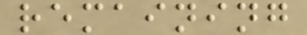remaining
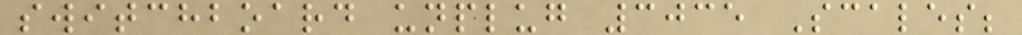switchboard unplug 3035 Scales;
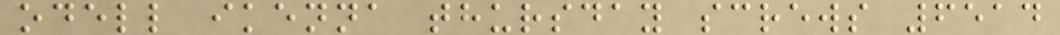odell ikenna thursday screws 6514
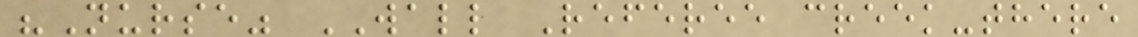"Nurse" WALL Referee creek-there
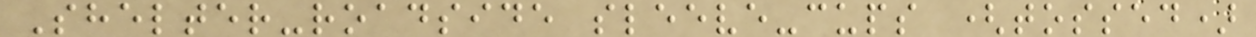Shelter-roadside sleeve-cups (tossed)
